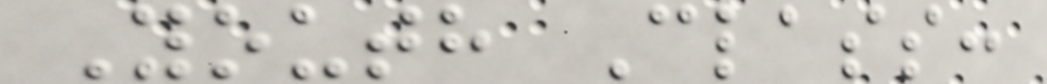Youth Class:
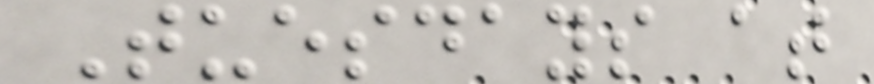Tuesdays at
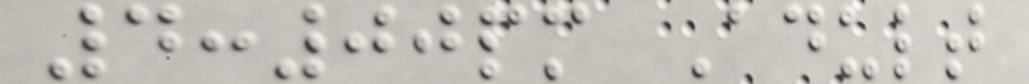4:00pm Adult
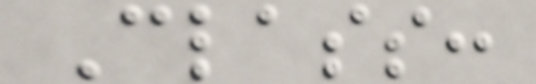Class:
